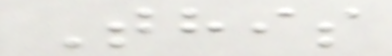This
